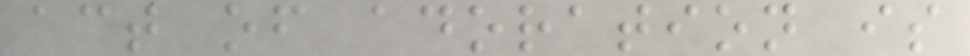act of adoration is
